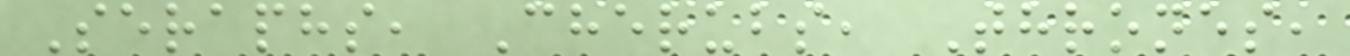Seraphs, Cherubs, Thrones,
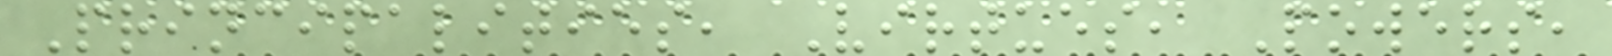Principalities, Virtues, Powers,
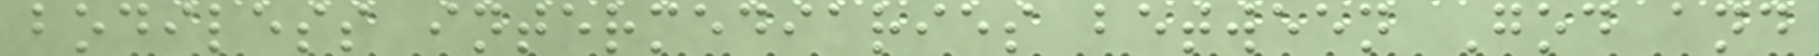bodiless intermediaries between God and
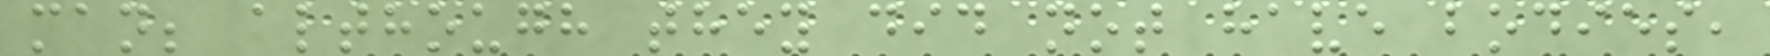man; although they did not have bodies,
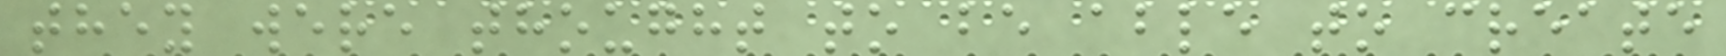they were thought to be able to create
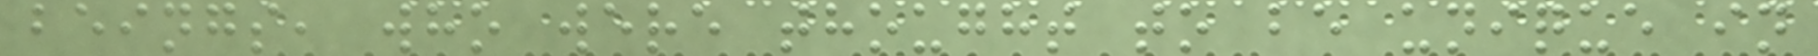beings, who were thought to be unique in
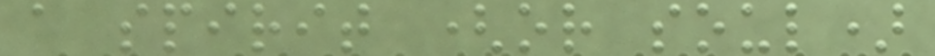a spirit (or soul)
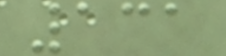131
